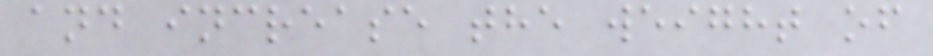and increase the weight of
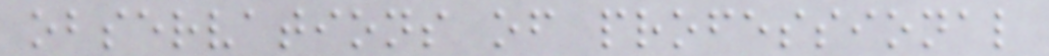observations of professional
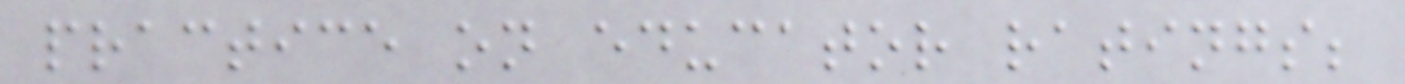practice on educator ratings;
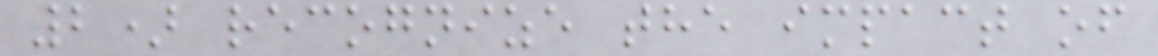2) recognize the impact of
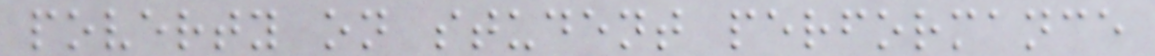poverty on student performance
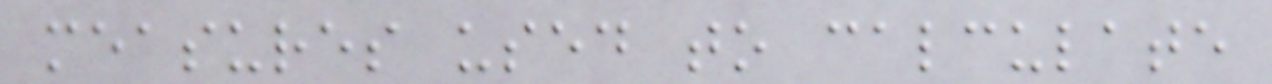measures used to calculate
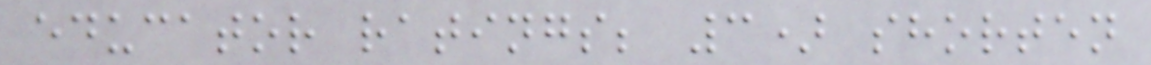educator ratings; 3) shorten
